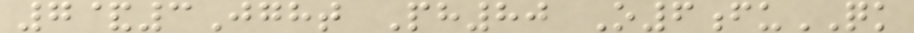7&3Jght Ph80 O6fuQK
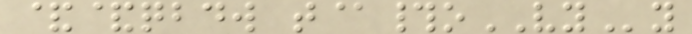&&qbdw t@#oVYy
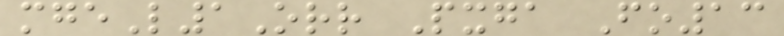mgeL1Orr Pxga Fo13
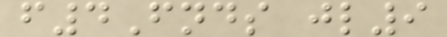f4Fnds jl9
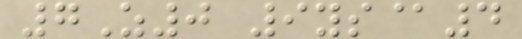7Z0 9ys@4
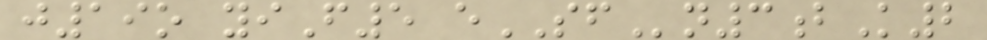j19o yiF5 eSFn3bK2
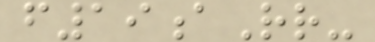f19aRr-
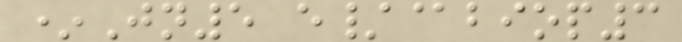*Jn5 e/@biop3
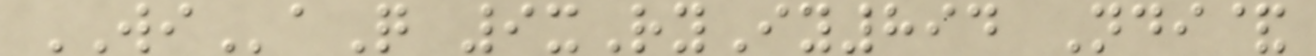WIaQ 9xRyIy894 Ndi&
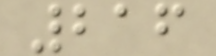216
